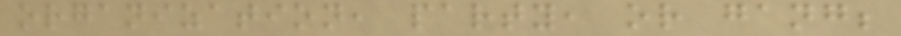organization, party, or gang;
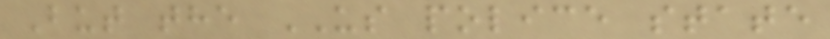But the US police state
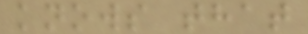knows that
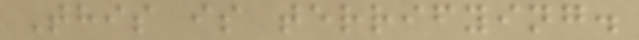This is terrifying.
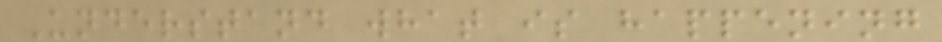Understand what is happening
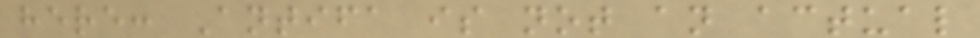here: Antifa is not an actual
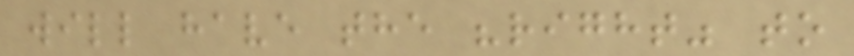will have the "right" to
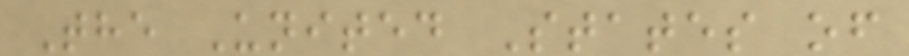The United States of
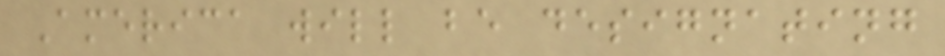America will be designating
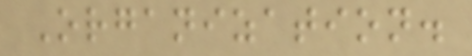Organization.
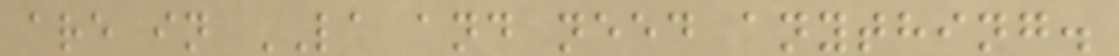are in LA and need anything.
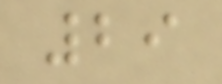29
